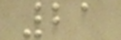21
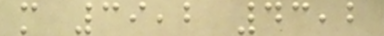m 39,2 43,2
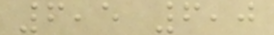6,5 6,0
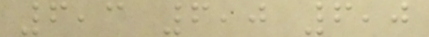6,3 6,0 6,0
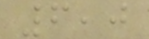6,0
